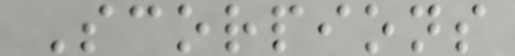Scorpions
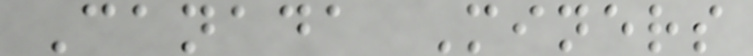Canada Miners
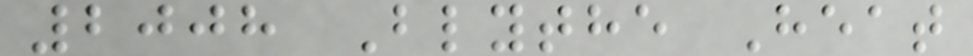2008 Blythe Heat
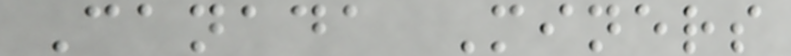Canada Miners
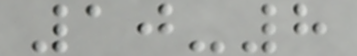10-8
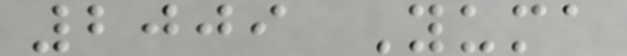2009 Yuma
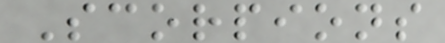Scorpions
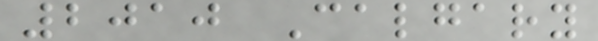2010 Calgary
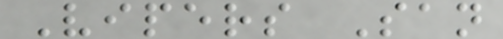Vipers San
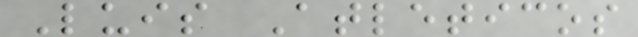Luis Atleticos
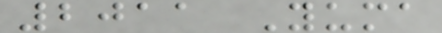2011 Yuma
